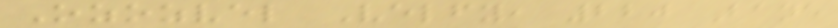Ozozvel Velfy, 220 Bane
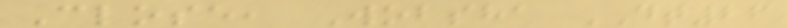Close, Wobsha DT26
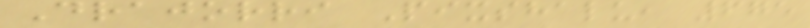Drajorri Pixshalu, 675
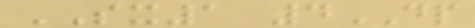SX1 4DP
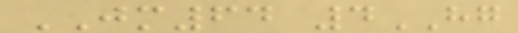JM64 4HG
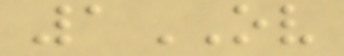1OV
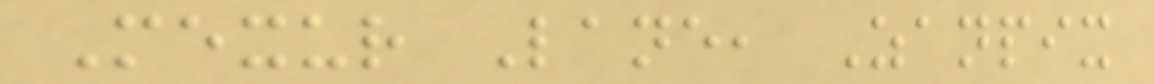Mexur Lane, Zanpix
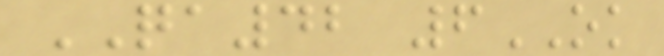QA42 6OK
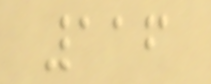116
